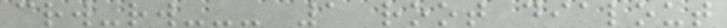crw-rw--- 1 root dialout
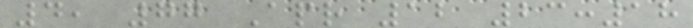4, 77 Apr 12 23:18
